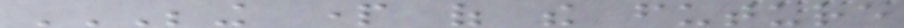BEING PART OF THE FUTURE
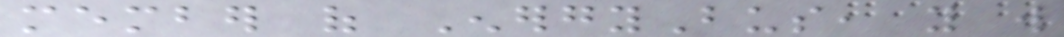member of EnergyBus, you will
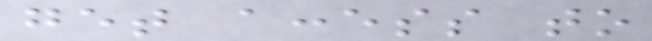get access to
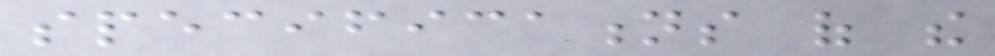specifications of the
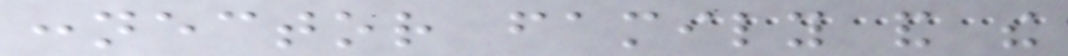connector family and the
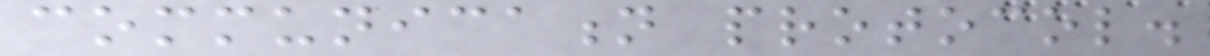communication protocol.
